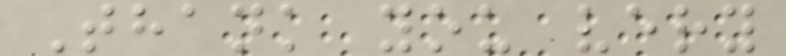Thank you very
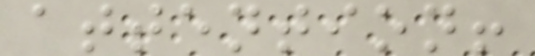attention!
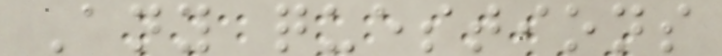Any questions
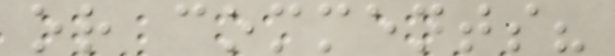or comments?
